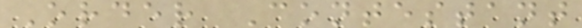Order Contestant
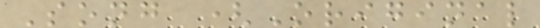Song (Original
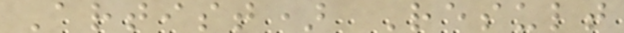Artist) Result
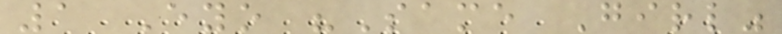1 Eyo "Same Girl"
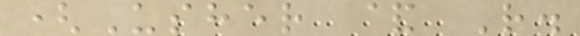(Usher & R.
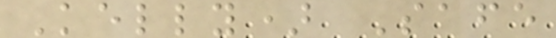Kelly) Safe
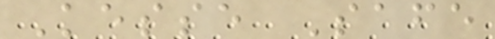Kesse Safe
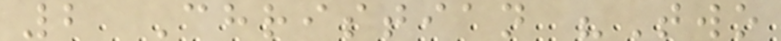2 Christian "Two
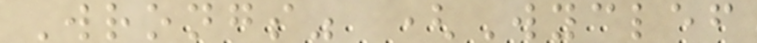Wrongs" (Wyclef
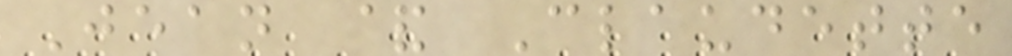Jean & Claudette
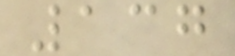137
